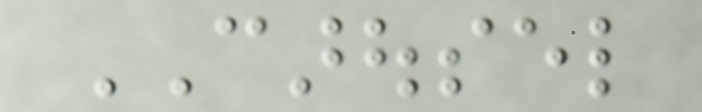CAROUSEL
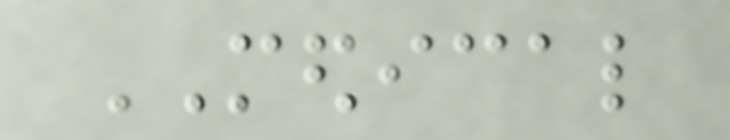MEDICAL
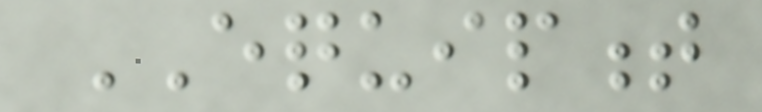EQUIPMENT
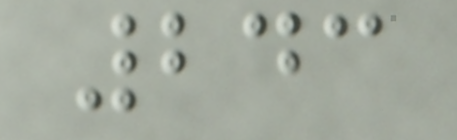243
